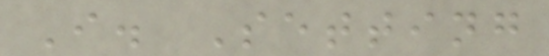I. Setting
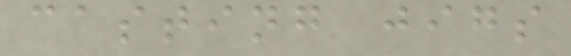casting jigs
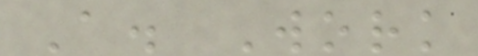A. Work
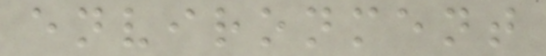environment
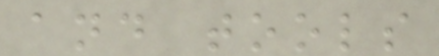and tools
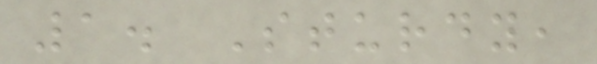1. Sturdy,
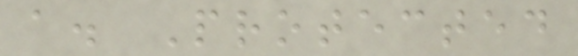a. Protected
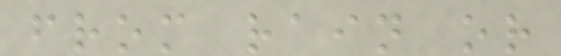from rain or
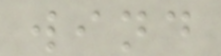wind
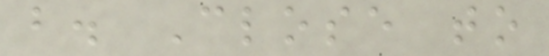b. Close to
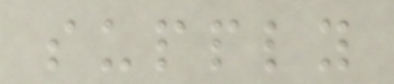supply
